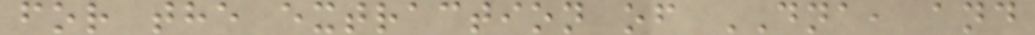for the extraction of DNA, and
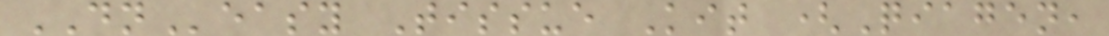DNeasy Tissue Kit (Qiagen,
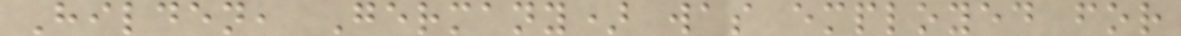Hilden, Germany) was employed for
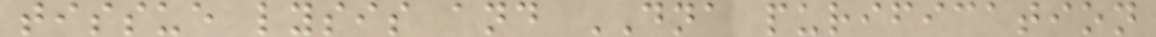tissue lysis and DNA purification
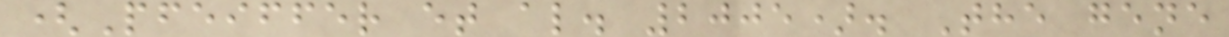(Pfeiffer et al. 2005). The gene
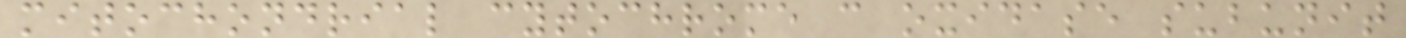mitochondrial cytochrome c oxidase subunit
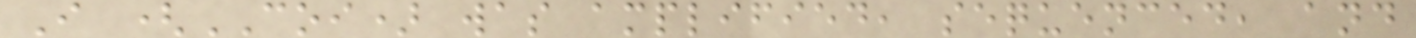I (COI) was amplified, sequenced, and
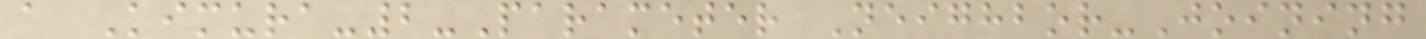a Kimura-2-Parameter Neighbor-Joining
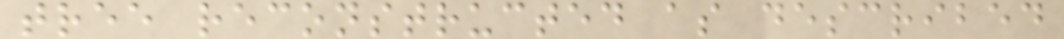tree reconstructed as described
